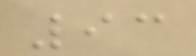93
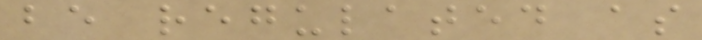be regulated as
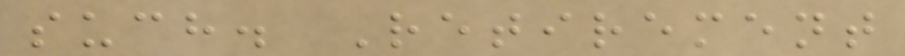such. Retirement
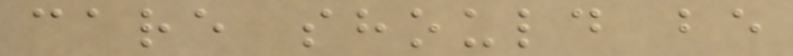care should be
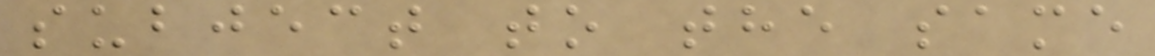subject to the same
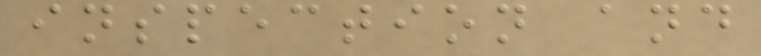inspection and
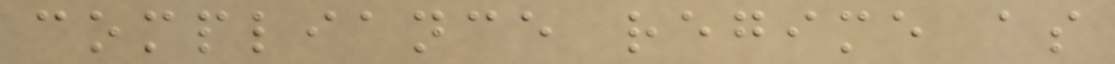compliance regime as
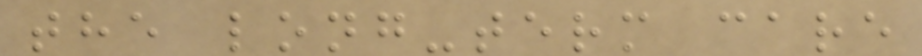the long-term care
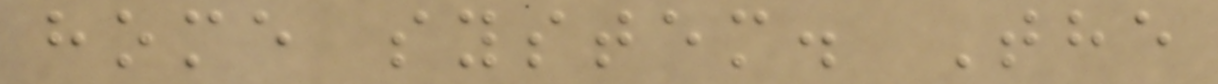home system. The
